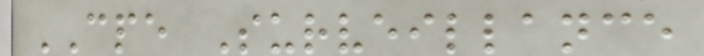CPE Surveillance
